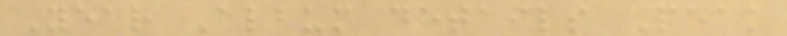Year Album details Peak
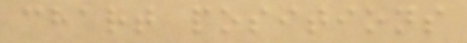chart positions
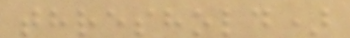threshold)
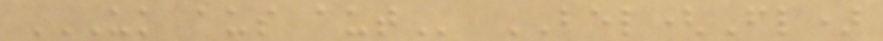UK AUS AUT BEL(Fl)
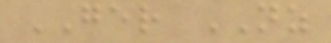GER NZ
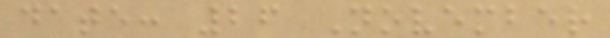date: 26 November
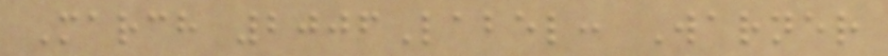March 2006Label: Warner
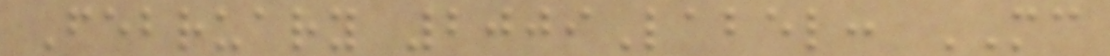February 2009Label: MC
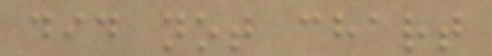did not chart
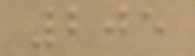205
